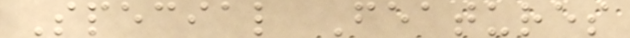Special Features
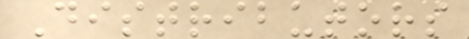Distributors
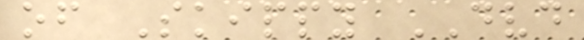of Skippy DVD
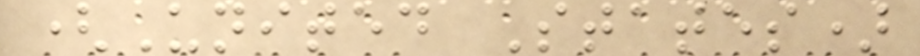(United States)
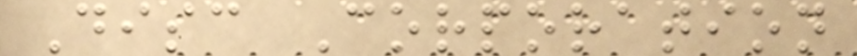Disc Corporation
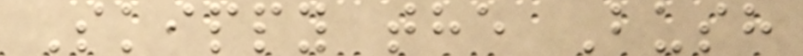Skippy the Bush
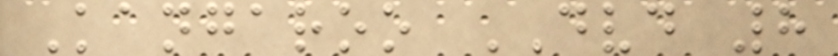Kangaroo DVD 8
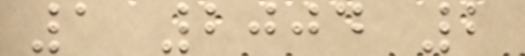1 2004 2
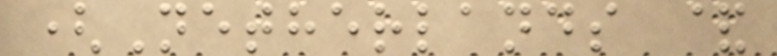(Netherlands &
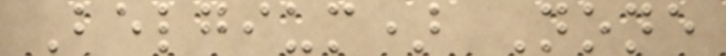Belgium) None
